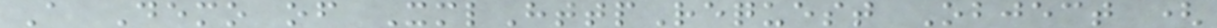A Demo of XmlHttpRequest Object (
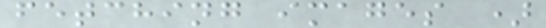fetching images )
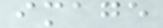image
